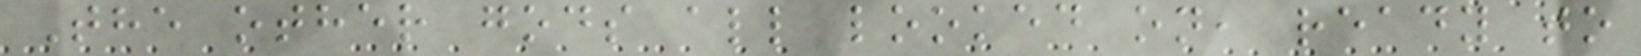The other gods all looked on, ready to
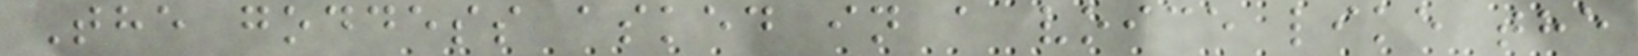The goddess asked in a voice like the
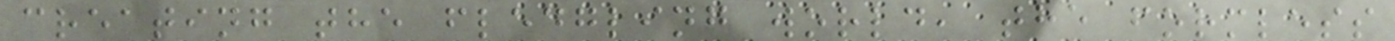creating the fledgling world, the formless
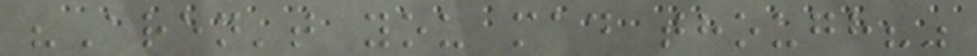"Aren't you mad though?"
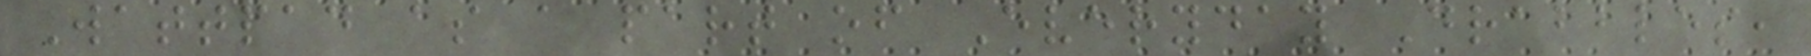Wattpad as a part of Everyday Drabbles,
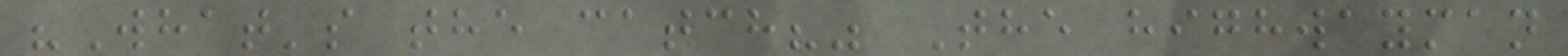"What's the catch?" The highwayman
